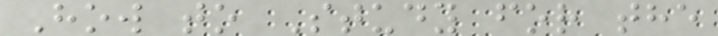How to Study for the
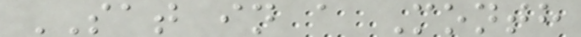SAT in a Month
